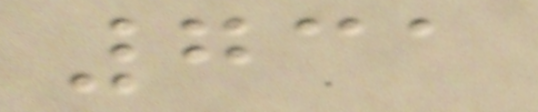731
